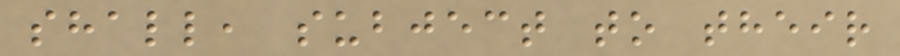shall, subject to their
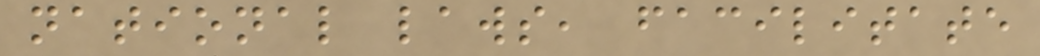national laws, facilitate
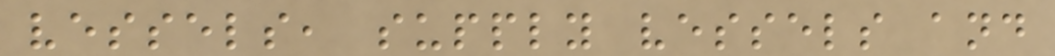vessels, supply vessels and
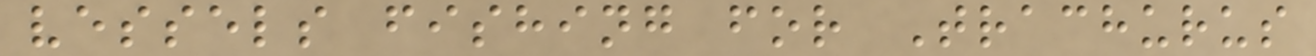vessels fishing for Trachurus
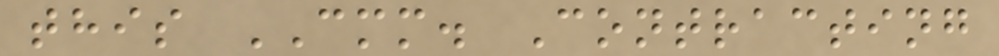this CMM. Contracting
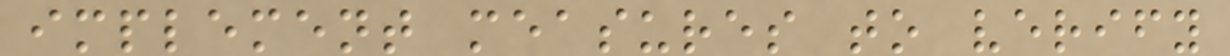implement measures to verify
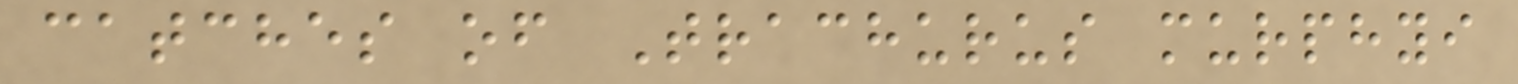catches of Trachurus murphyi
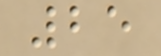25
